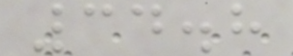34.8
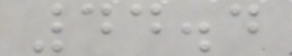44.4
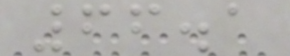66.1
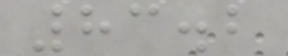83.2
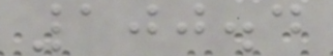100.4
